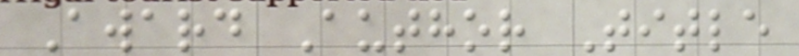Award Author Title
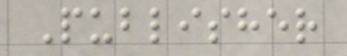Publisher
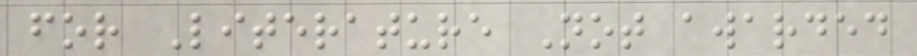for Literature Not awarded
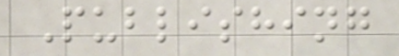Publishing
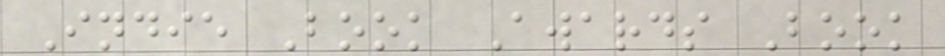Indie Book Awards Book
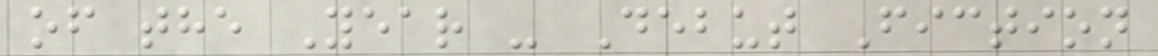of the Year - Debut Fiction
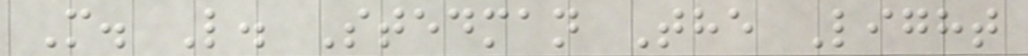M. L. Stedman The Light
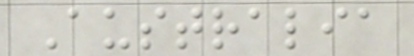Australia
